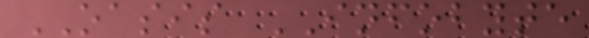OASIS INFOBYTE
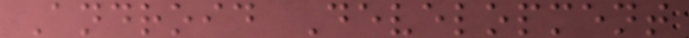Android Development
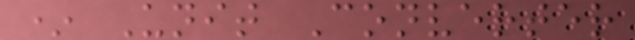* Unit Converter
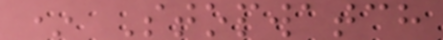* Stopwatch
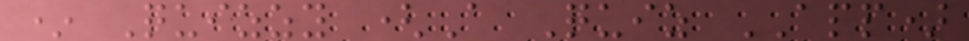* Quizzy (A Quiz APP)
